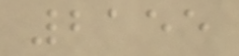2155
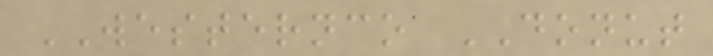WESTERNCO DONUT
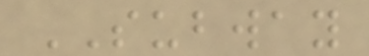SUBWAY
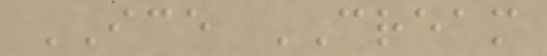ICE CREAM
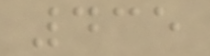435
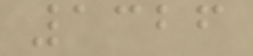1326
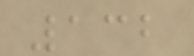132
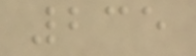235
